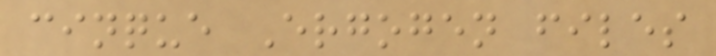cinque Ergogen files
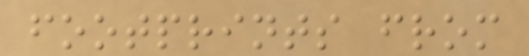footprints from
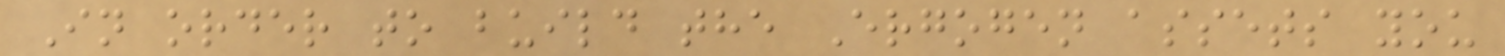In order to build the Ergogen assets you
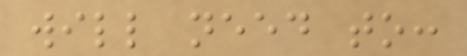will need to:
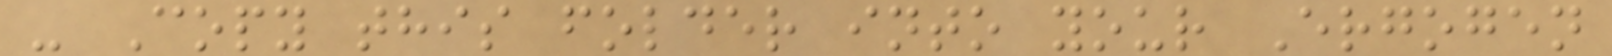- Copy this folder into your Ergogen
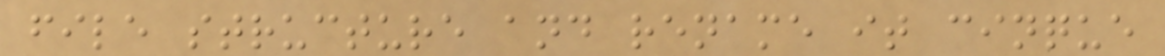file structure and rename it cinque
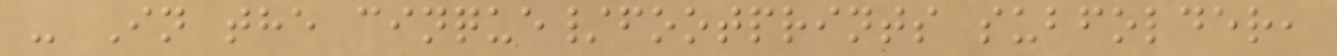- In the cinque/footprints subfolder,
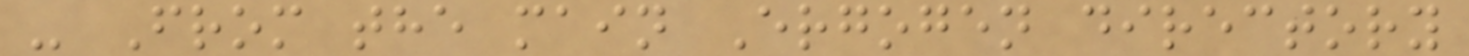- From the main Ergogen directory
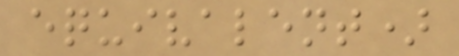equivalent)
